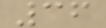36
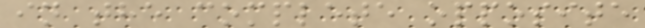in the complete opposite
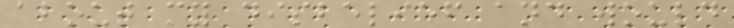about my disbelief and would
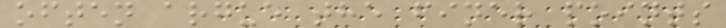often argue the finer points
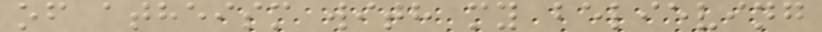of atheism with my believing
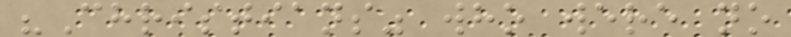"Christians" who were no
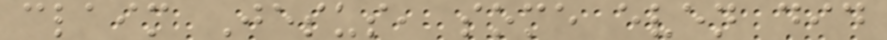claim Jesus, some even did
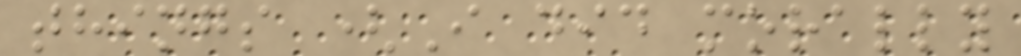things (I did morally
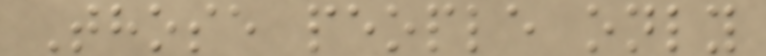Those people only
